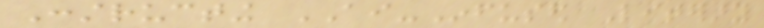Constructing AI-Infused Literary
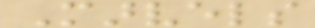Marvels
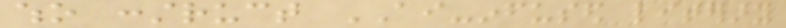who construct AI-infused literary
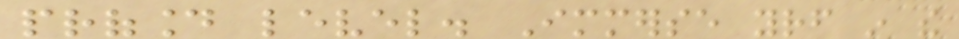profound level. Immerse yourself in the
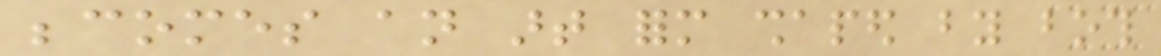becomes an art form shaped by both
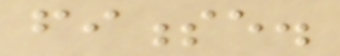finesse.
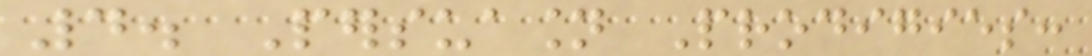4. Persuasion Prodigies:
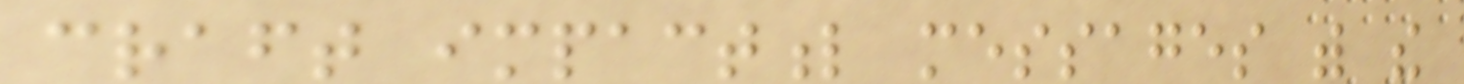craft impactful messages with the
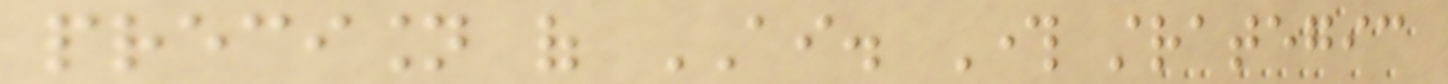precision of AI. Through strategic
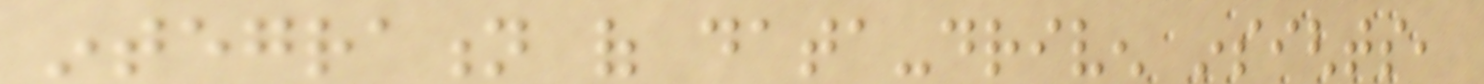integration of data-driven insights,
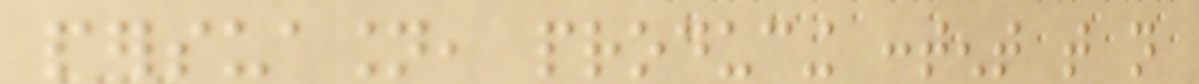persuasion, producing content that not
